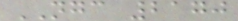NGC 2170
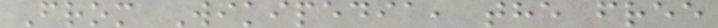From Wikipedia, the free
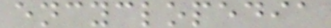encyclopedia
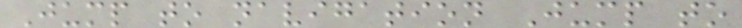Jump to navigation Jump to
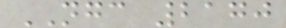NGC 2170
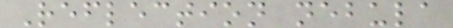Reflection nebula
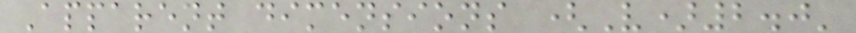Apparent dimensions (V)2.0'
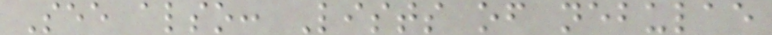See also: Lists of nebulae
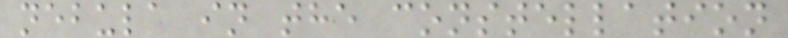nebula in the constellation
